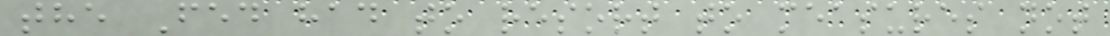the Fed had to resort to measures not
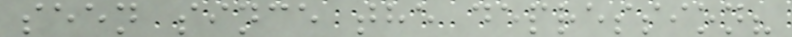seen since the depression?
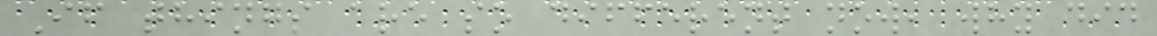If things are so different now, why did
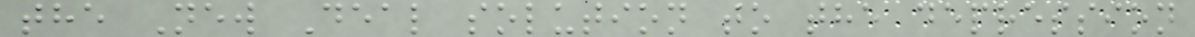the New Deal solution to the depression
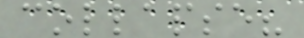collapse?
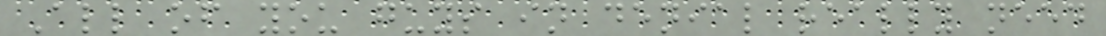All of you guys in denial really need
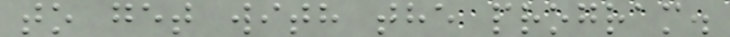to get with the program.
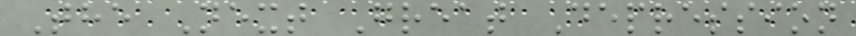The Next Great Depression
